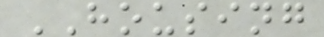HOUSING
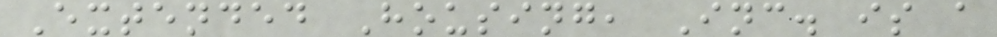Extended Housing, Inc. is a
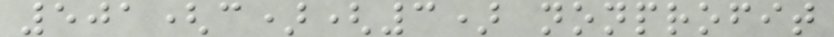501(c)(3) nonprofit
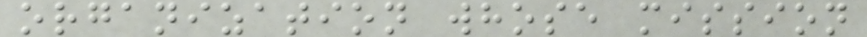organization whose mission
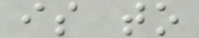is to
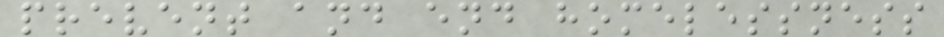prevent and end homelessness
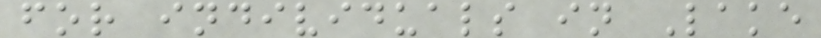for individuals in Lake
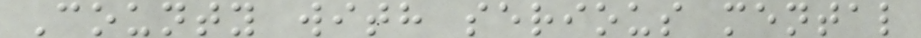County with serious mental
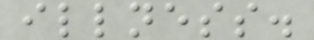illness.
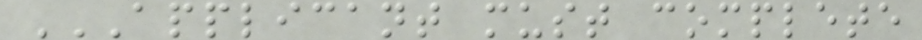APPLICANT MUST COMPLETE
